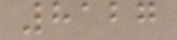8127
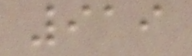919
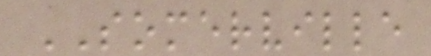SOMERVILLE
